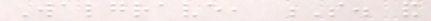Walgrave, S. and
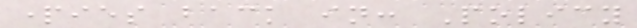parties back in: Policy
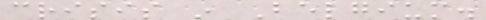crisis in Belgium.
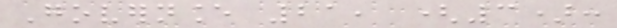Governance 21, (3):
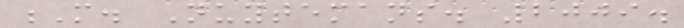M. Nuytemans. 2009.
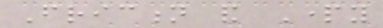Friction and Party
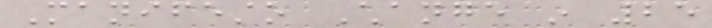Manifesto Change in 25
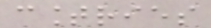countries
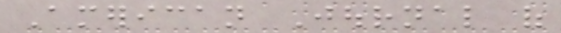American Journal of
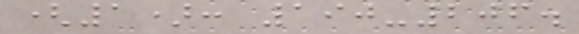(1): 190-206.
